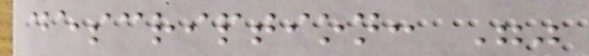description: ""
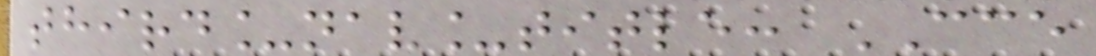third_nav_title: CCE
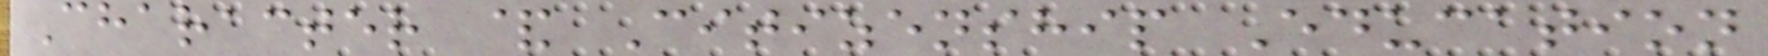Character & Citizenship Education
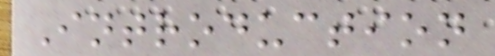Introduction
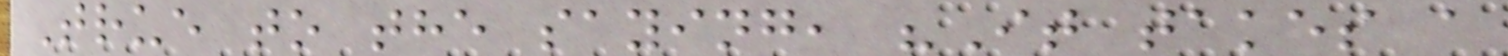True to the saying, "It takes a
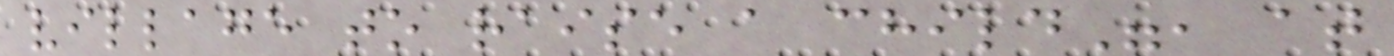village to raise a child", at
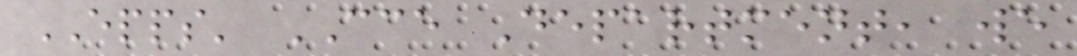EPPS' CCE Department, we
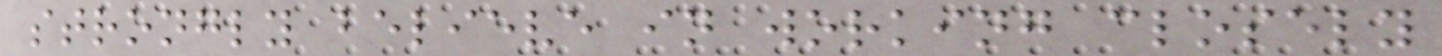strongly believe in working closely
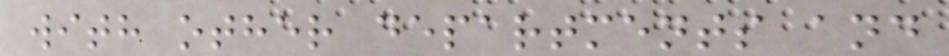with other departments and
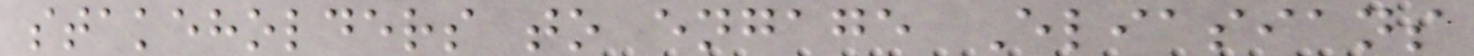stakeholders to engage Eliasians
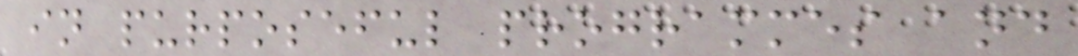in purposeful programmes and
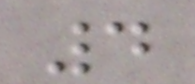4
